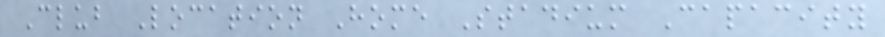Club Location Home Stadium Capacity
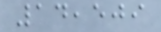14,509
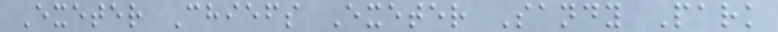Exeter Chiefs Exeter Sandy Park
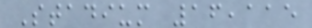Stadium 16,115
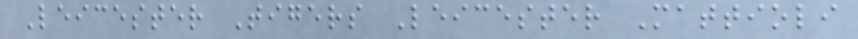Leicester Tigers Leicester Mattioli
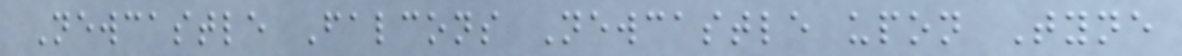Newcastle Falcons Newcastle upon Tyne
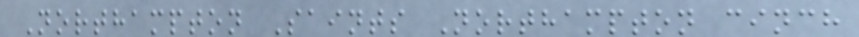Northampton Saints Northampton cinch
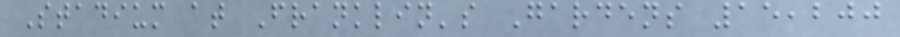Stadium at Franklin's Gardens 15,200
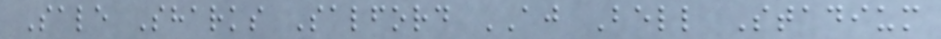Sale Sharks Salford AJ Bell Stadium
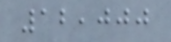12,000
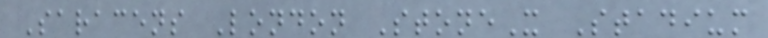Saracens London StoneX Stadium
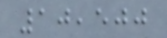10,500
